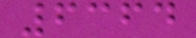6364
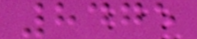8475
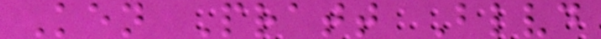Ken Pratt Blvd
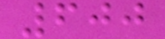600
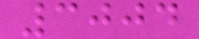3004
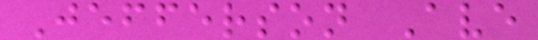Jefferson Ave
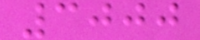3000
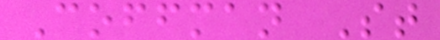Coffman St
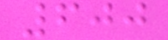600
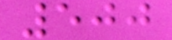500
